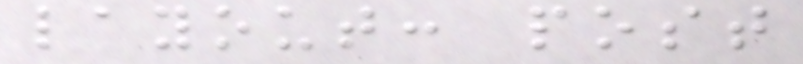layout: post
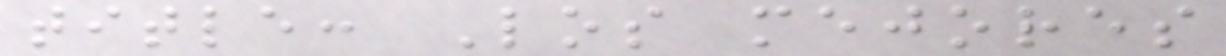title: Los mejores
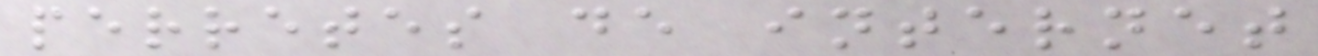perretes de internet
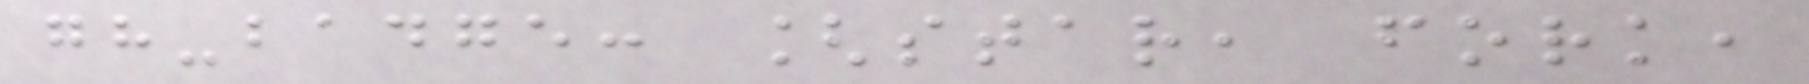gh-badge: [star, fork,
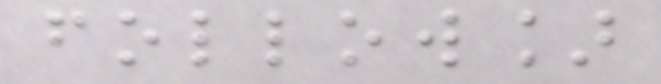follow]
